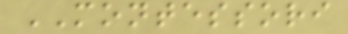MONTESSORI
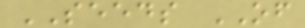SEEDS OF
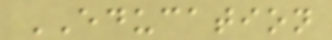EDUCATION
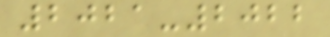2021-2022
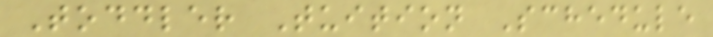Toddler Tuition Schedule
